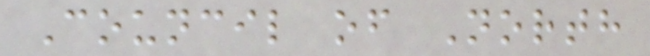Council of North
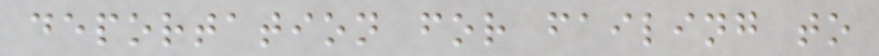deportation for failing to
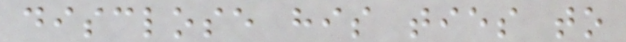disclose his ties to
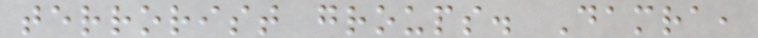terrorist groups. Damra,
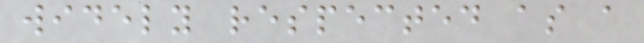widely respected as a
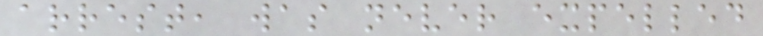arrest, was never expelled
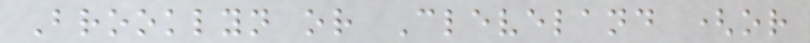Brooklyn or Cleveland (or
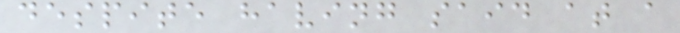despite having said at a
